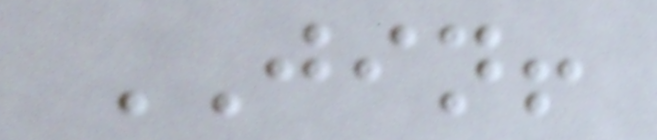JIN!
